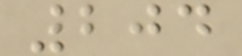204
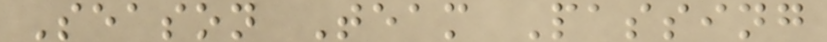Season Team Passing
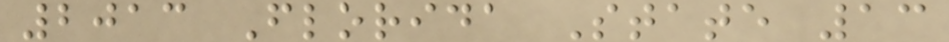2013 Florida State 13
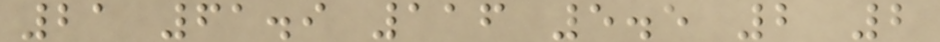21 61.9 116 5.5 2 2
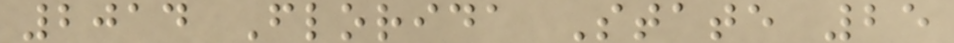2014 Florida State 25
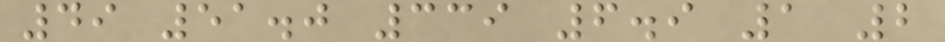49 51.0 339 6.9 1 2
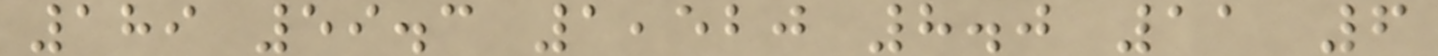189 59.3 1,520 8.0 11 6
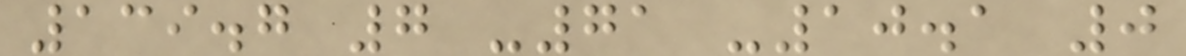139.7 7 -71 -10.1 0
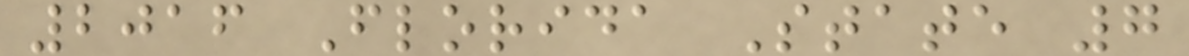2016 Florida State 7
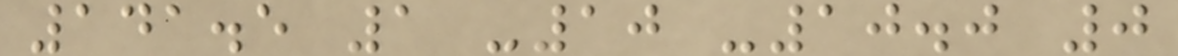141.5 1 -10 -10.0 0
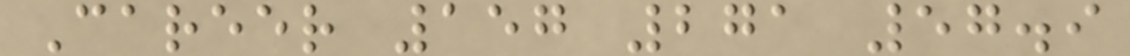Career 157 271 57.9
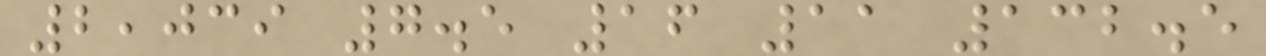2,039 7.5 16 11 132.5
